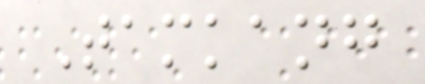Tamkang
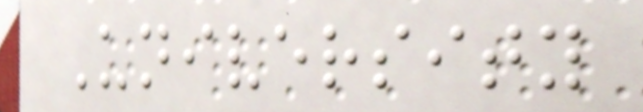University
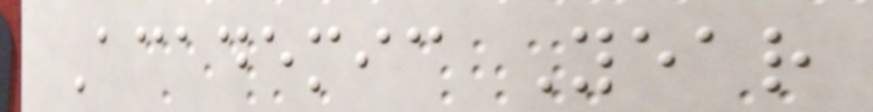Academic Year
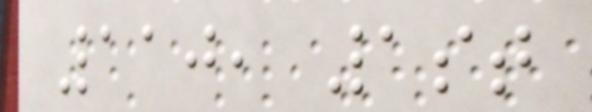110, 1st
